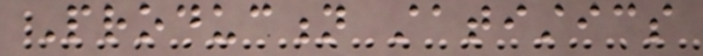Production statistics
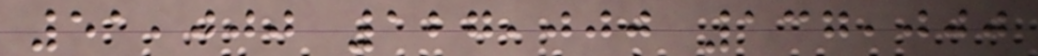51,000 127,000 137,000
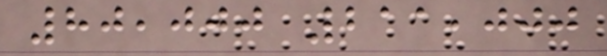80,000 211,000
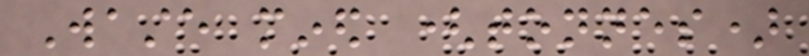Waste mined (tonnes)
